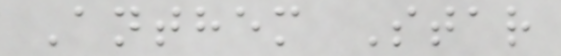Anthem Star
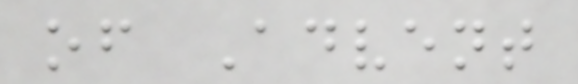of Advent
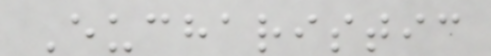Eucharistic
